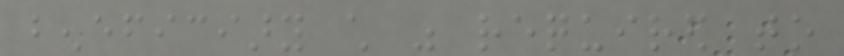beneficiary child was required to
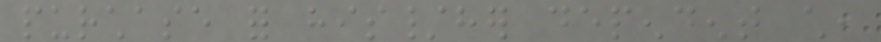purchase for his/her dependent child,
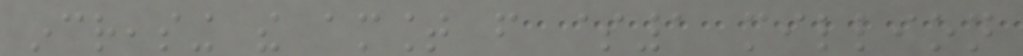increasing the amount from $1 million
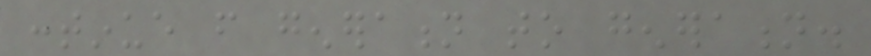continue from generation to generation.
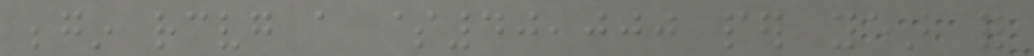begin receiving a $40,000 per year for
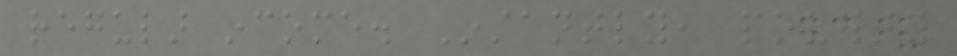regular income. Instantly, poverty
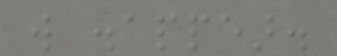will disappear.
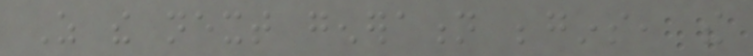As the next generation begins, the
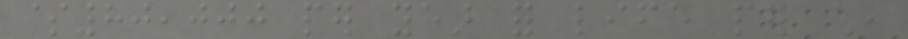$80,000 per year for life per child,
